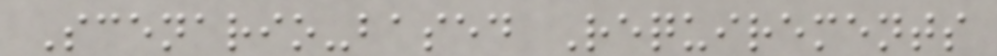Scenario-based Requirements
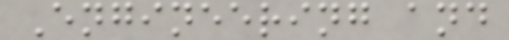Engineering and
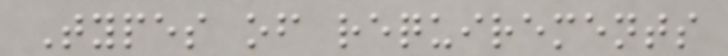Types of requirements
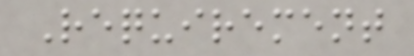Requirement
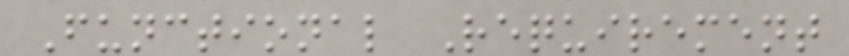Functional Requirement
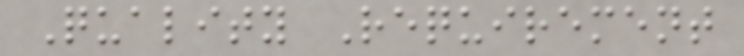Quality Requirement
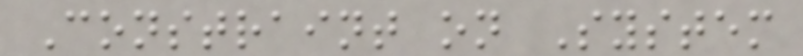Constraint on System
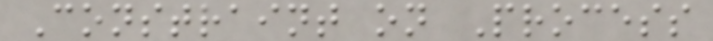Constraint on Process
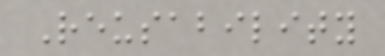Reusability
